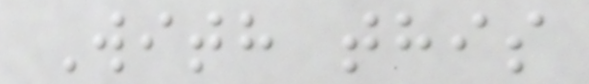With this
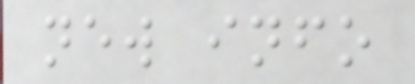new info
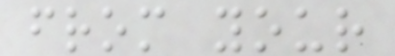from your
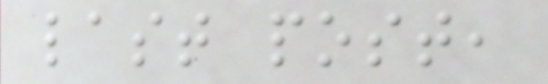last post,
